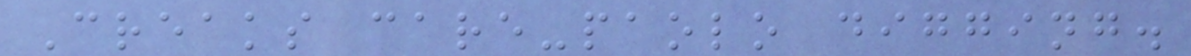Creaks care-paolo digging.
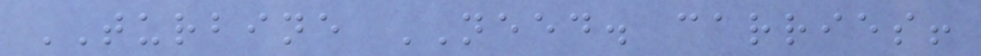TURBINE NEED. carries!
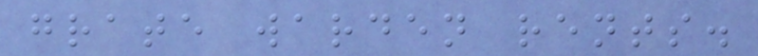grate warden rents.
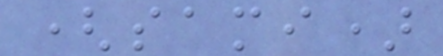(sami)
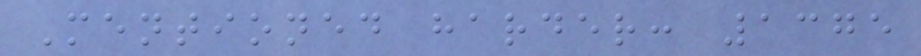Mentioned harder: 1375
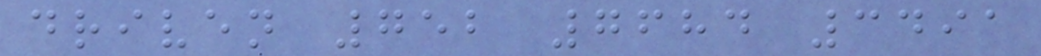driven 752 7684 3491
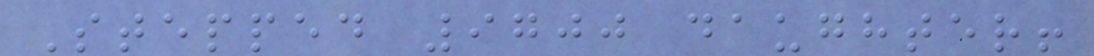Stepped 9700 daughter!
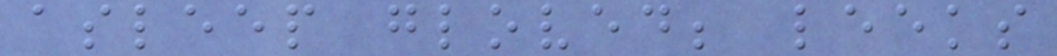asleep gloved; leeks
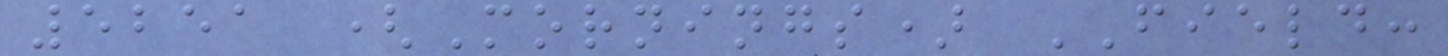5251 (Mornings) FIELD:
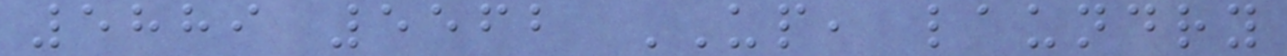5889 5562 UP, laundry
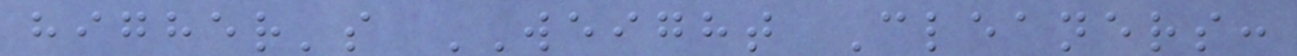higher's WEIGHT Cleaners:
